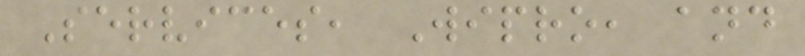Services, Wipro, and
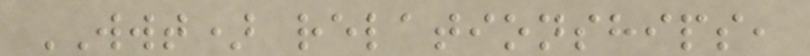WWT) relationships,
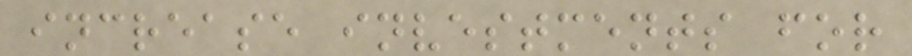increase investments for
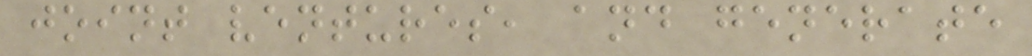joint ventures, and generate
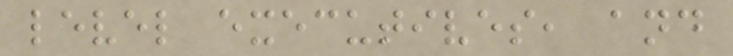level executives, and
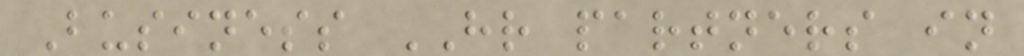Business HR partners in
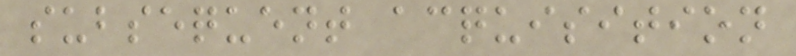subsequent acquisition
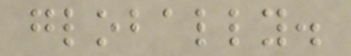globally.
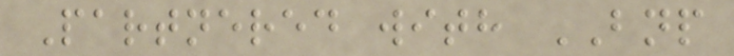Partnered with BNP
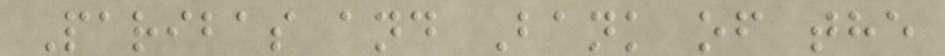Paribas and Bank of the
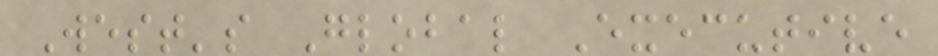West's Global Executive
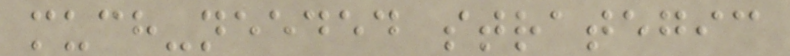much-needed strategic
